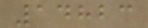14823
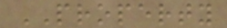PROPERTY
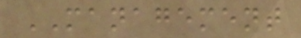MANAGEMENT
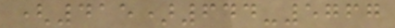(415)644-5767
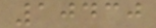10430
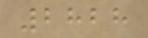2828
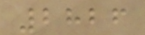2826
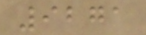9271
